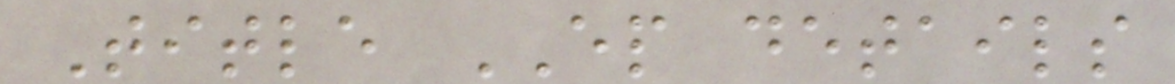Title EP details
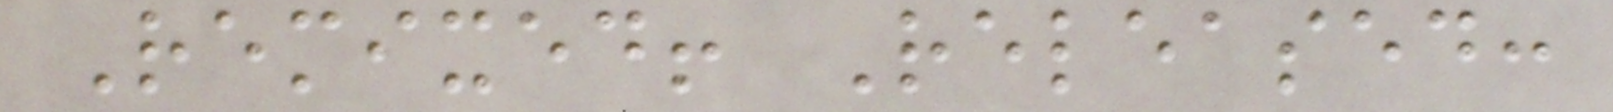Remixed! Released:
